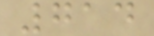714
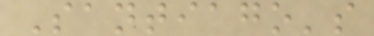Santiago's
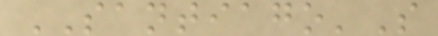SANTIAGO'S
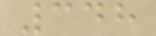348
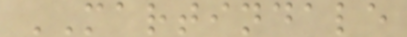MARTINDALE
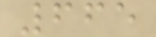665
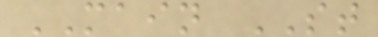MAIN ST
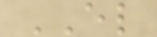EL
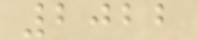2022
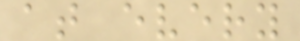at every
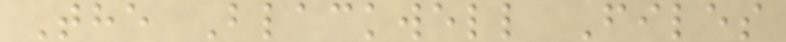The Blackwell Files
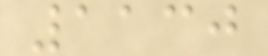1130
